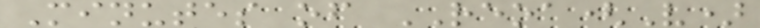Minutes of REOA(V)
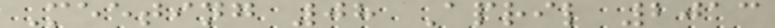Meeting 08 April 2013
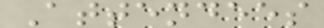Attendees
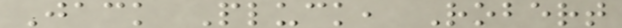Jack Pluck, Robert
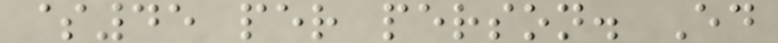$45 per person. Ed
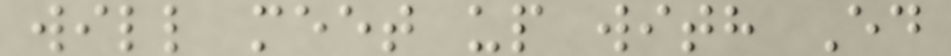will meet up with Ed
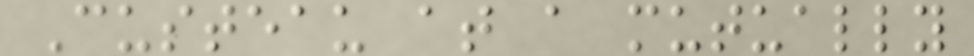Custeau at a mutually
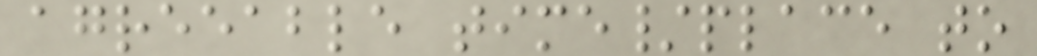agreeable time/place to
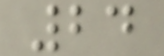24
